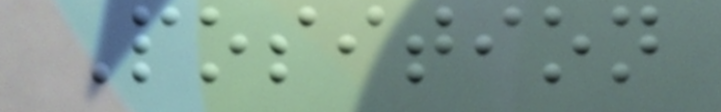Position
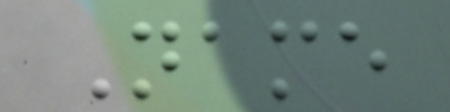Name
